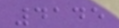4145
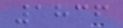1836
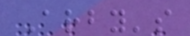Arby's
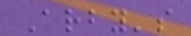Arby's
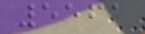5561
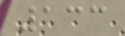133
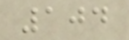104
